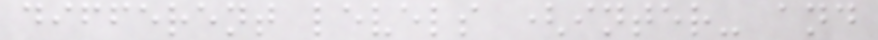different levels (inter- and
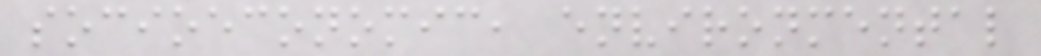socioeconomic, environmental
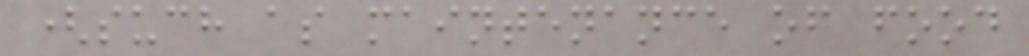(such as maintenance of food
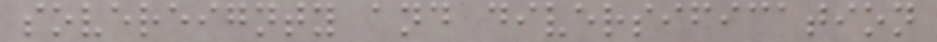sovereignty and diversification
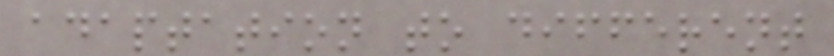adaptation to different
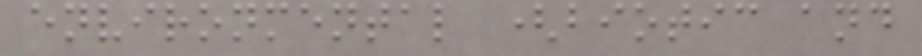environmental (biotic and
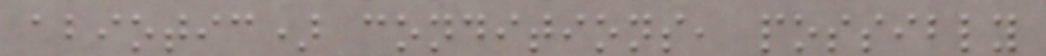abiotic) conditions, possibly
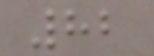82
